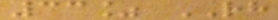33% RH
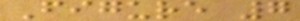Figure 7
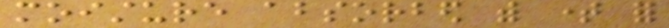moisture absorbed with time for
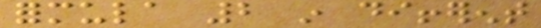formula 2 in different
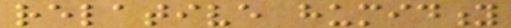relative humidity
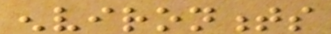environments
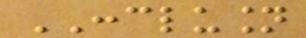CONCLUSION
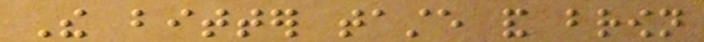The bitter taste and brown
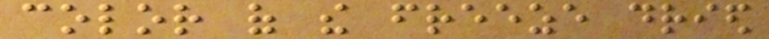color of the freeze dried
